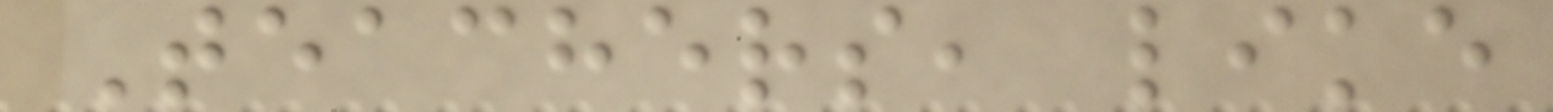Teachers, like
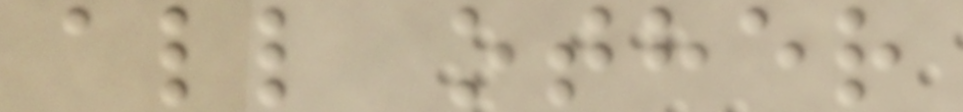all other
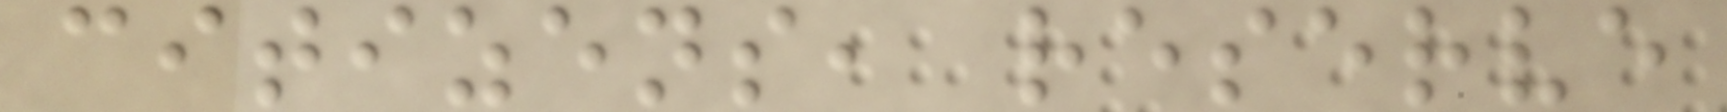citizens, reserve
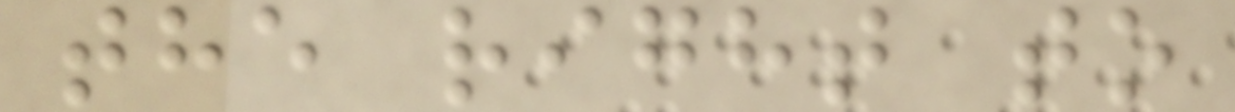the right to
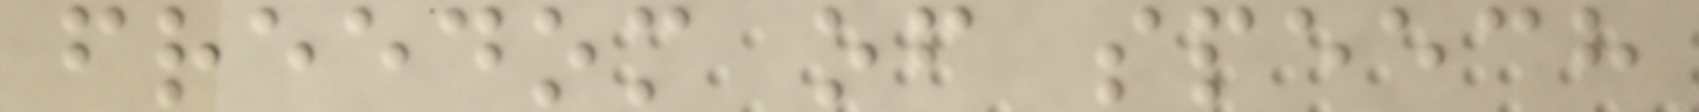freedom of speech
